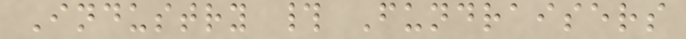Industry # Fundraisers
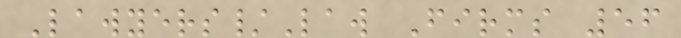Lawyers/Law Firms 56
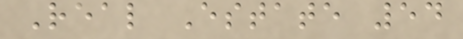Real Estate 54
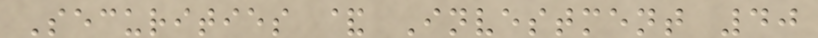Securities & Investment 40
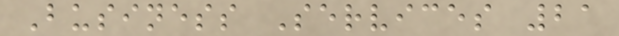Business Services 21
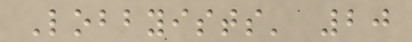Lobbyists' 20
